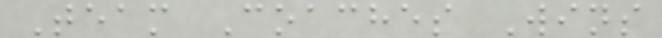Team Coaches Wins
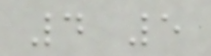4 5
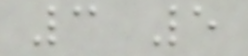3 5
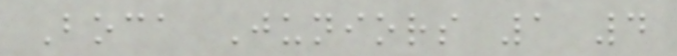Boca Juniors 1 4
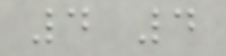4 4
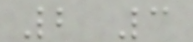2 3
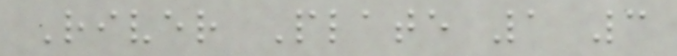River Plate 1 3
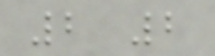2 2
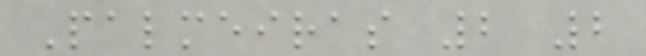Palmeiras 2 2
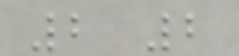2 2
